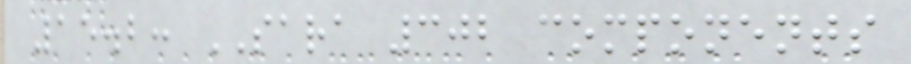15.2: SARA 302 components
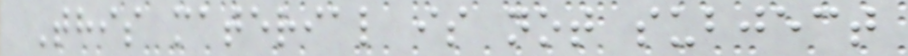This material is not subject
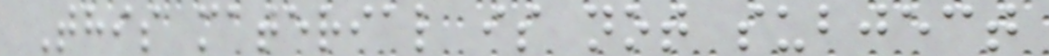This material is not subject
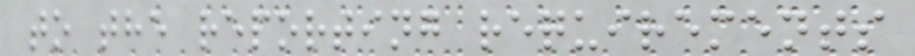to the reporting requirements
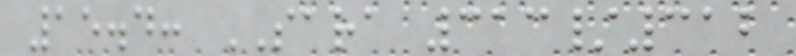15.4: SARA 313/312
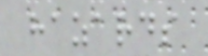hazards
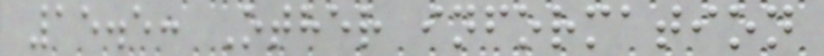15.5: Other information
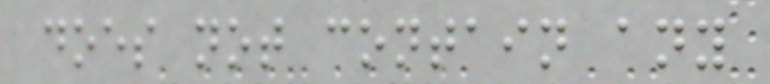does not contain any
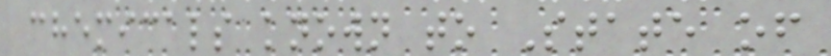chemicals known to State of
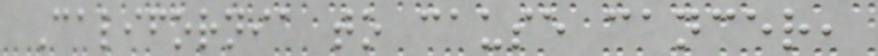California to cause cancer,
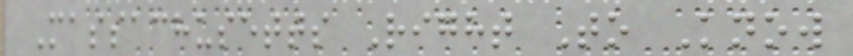Massachusetts Right To Know
